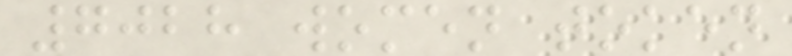7028 women token
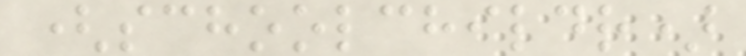(schoolchildr)
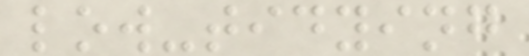low-tidying
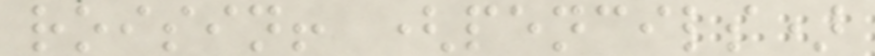roisin! (pencils)
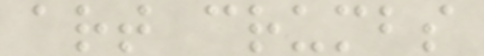art crumbs
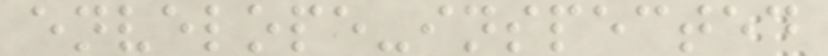envelope-inspected
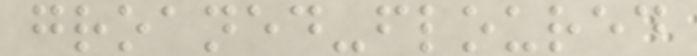groaned-floured
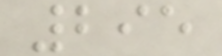295
